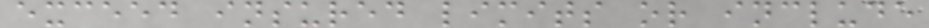exceed insured limits or include
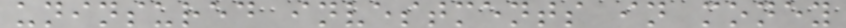uninsured investments in money
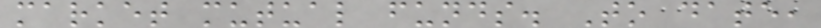market mutual funds. To date,
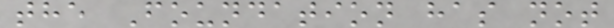the Foundation has not
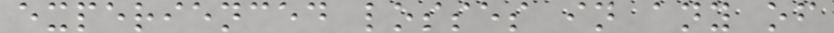experienced losses in any of
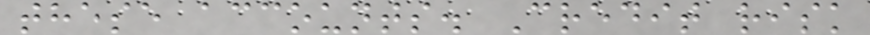these accounts. Credit risk
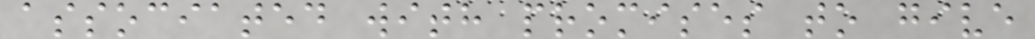associated with promises to give
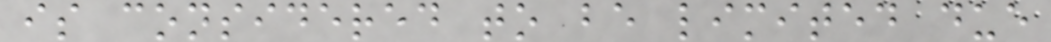is considered to be limited due
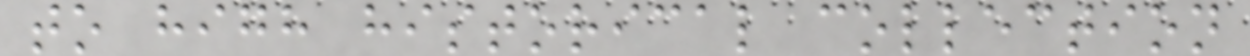to high historical collection
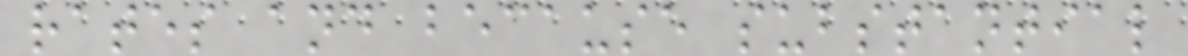rates and because substantial
